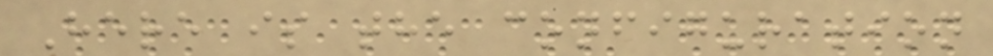Here is the configuration
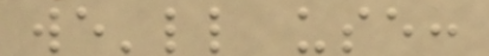we'll use:
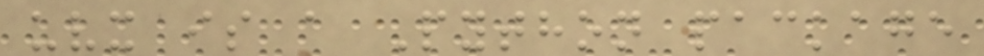uvx is a Python package
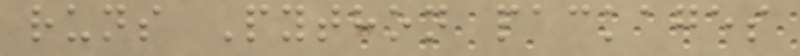runs Python packages
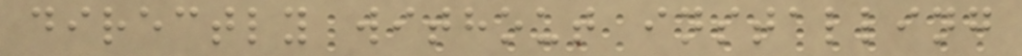directly without installing
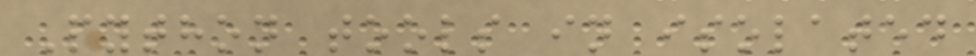Python tools in isolated
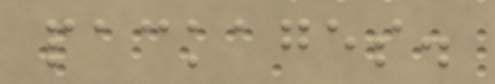packages.
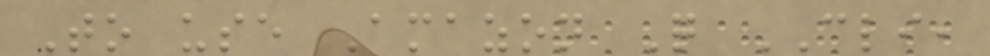To use Amazon Q CLI,
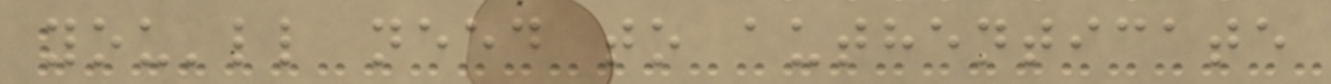you'll need to authenticate
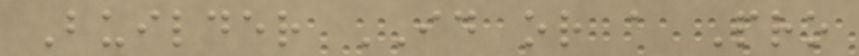Builder ID or a Pro
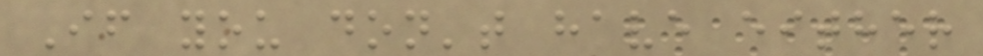If you don't have either
